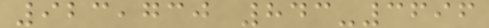923,730 843-3696
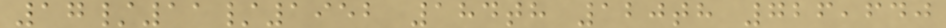17/11/1952 184th 120th 726,640
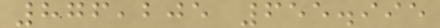876,205 655.995
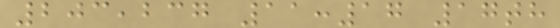203,237 11:17 17th
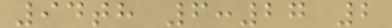94th 6:27 2
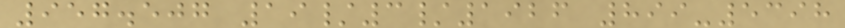957.507 19/3/1926 899-5398
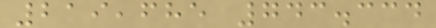219,685 743.334
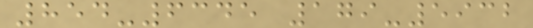854-6345 179-5932
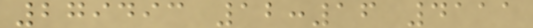279493 12:16 4111
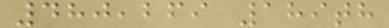480,269 189th
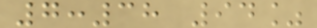7:38 94%
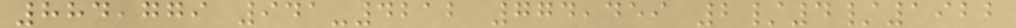884,779 941-4212 774,459 2/4/1922
